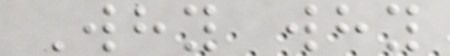Why why
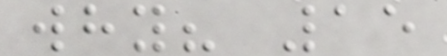why? 15
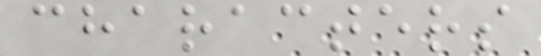characters
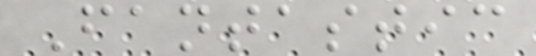Fantastic
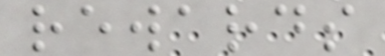rewards
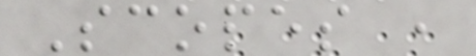Scopes ,
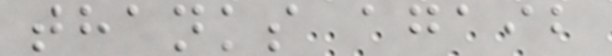thanks agaib
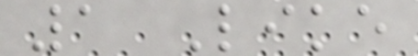1 Like
